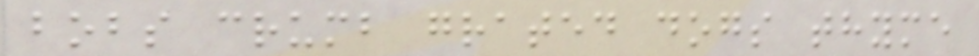bobs crumb grated dogs thyme
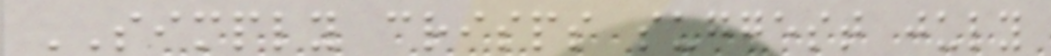SIMPLY crisps suggest july
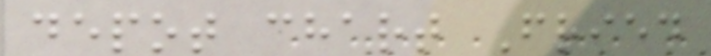depot chart Fried
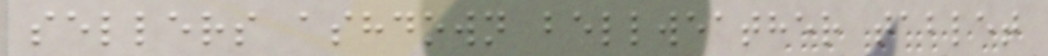sellers ashdown bellweather tablet
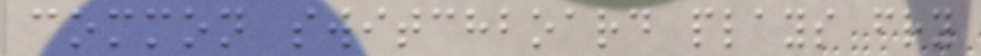common switchboard plays fry
